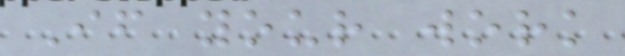If your work
